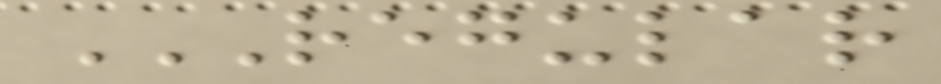REGULAR
